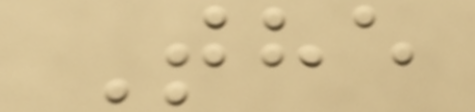The
